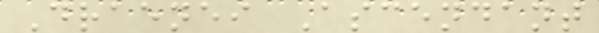Draenei Ascendant
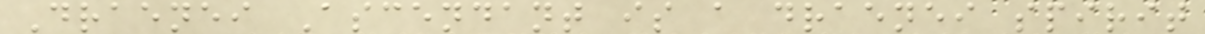Draenei Ascendant is a draenei spirit
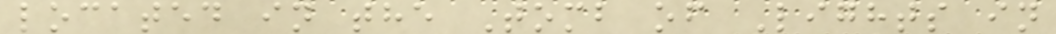located in the Tomb of Lights in
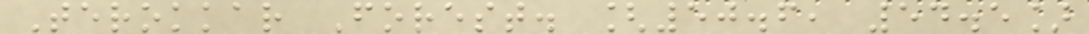Terokkar Forest. [50.6, 54.5]
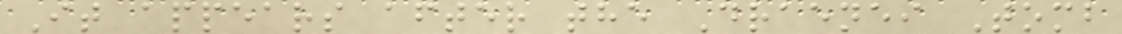It appears after the Draenei Tomb
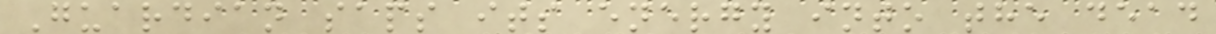Guardian saps its energy into the dead
